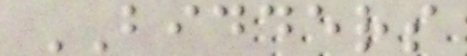BIDDERS
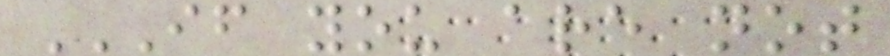IF YOU ARE NOT
